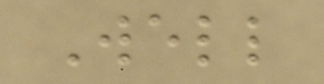Well
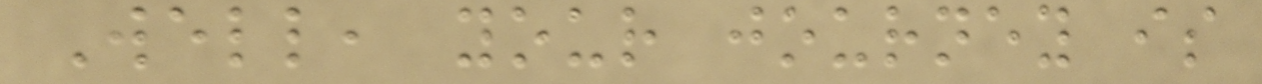Well, your journey is
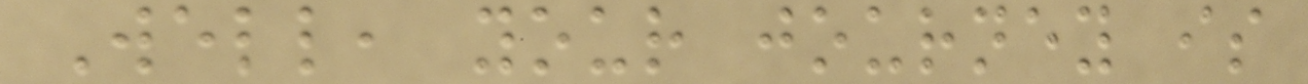Well, your journey is
